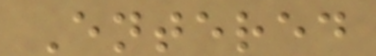Entered
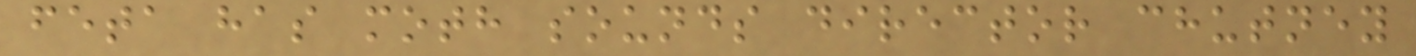feta has moth sounds director chutney
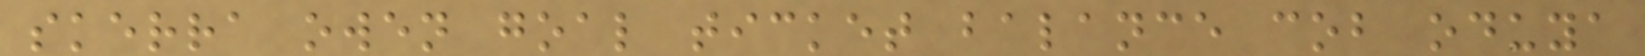skerra owen goal ticket balance cob oduya
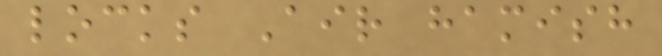locks Air hamish
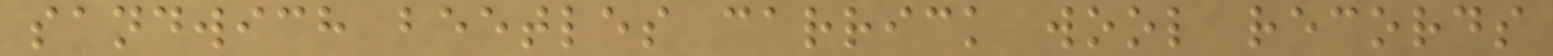sandwich beetles carrick wool records
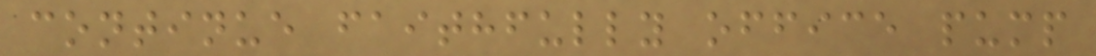continue faithfully office pump
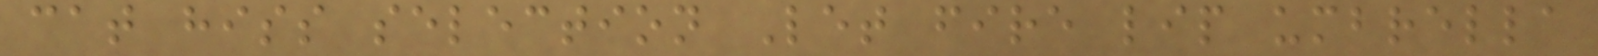cat hiss selection Let fire lip umbrella
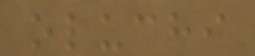oluchi
